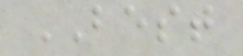BEST
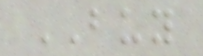BUY
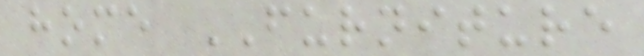home FURNITURE
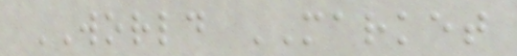WORLD MARKET
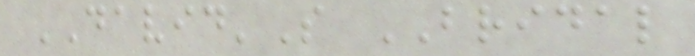DAVID'S BRIDAL
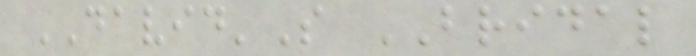DAVID'S BRIDAL
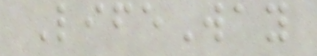LifeWay
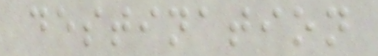destination
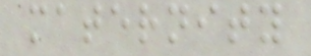maternity
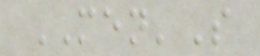MEN'S
